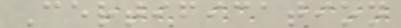Certification
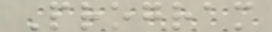Program
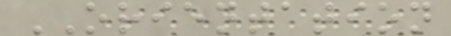ORIENTATION
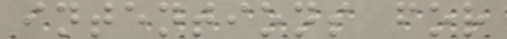intentions for
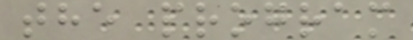the program
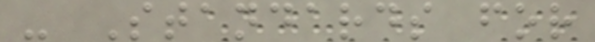- Standards for
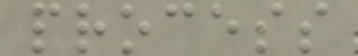process
